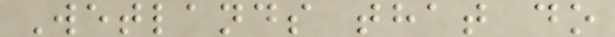Wetlands that do
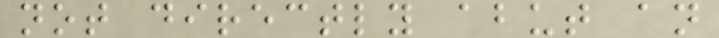not directly abut an
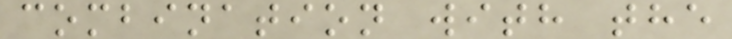combination with the
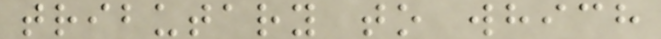tributary to which
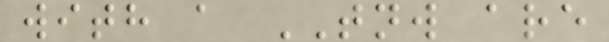with a TNW are
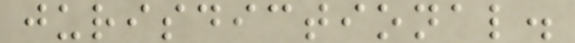jurisdictional.
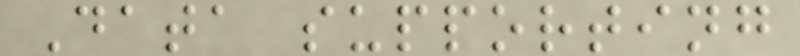Data supporting
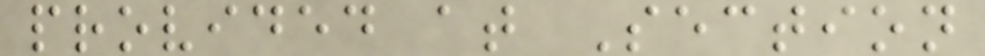provided at Section
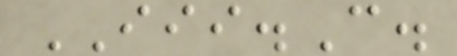III.C.
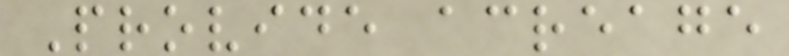Provide acreage
